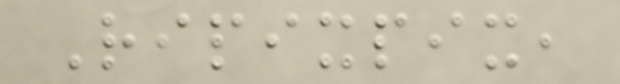Ripixpix,
